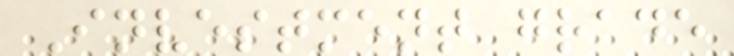Investment grade
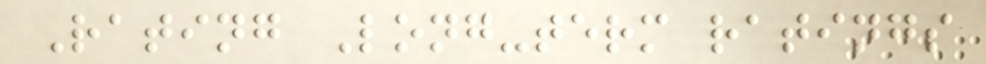Rating Long-term ratings
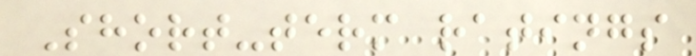Short-term ratings
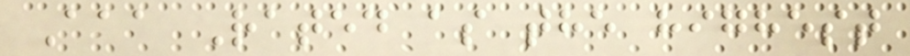Aaa Rated as the highest
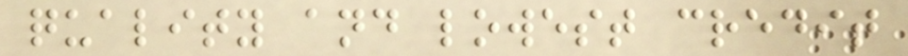quality and lowest credit
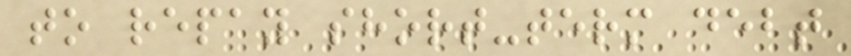to repay short-term debt
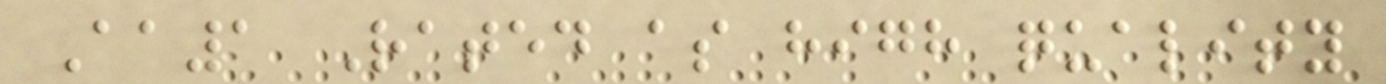Aa1 Rated as high quality
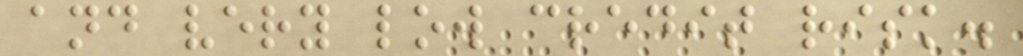and very low credit risk.
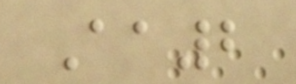Aa2
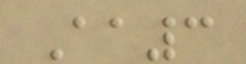Aa3
